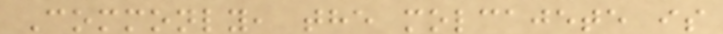Commonly, the molcajete is
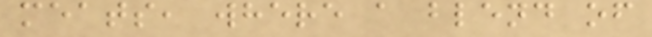meats, where a blend of
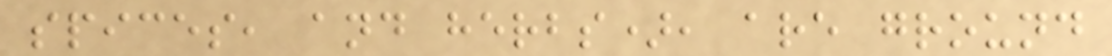spices, and herbs), are ground
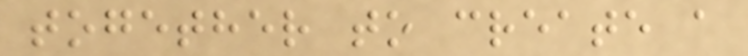together to create a
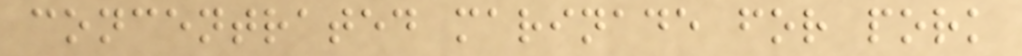concentrated marinade for pork
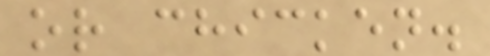or chicken.
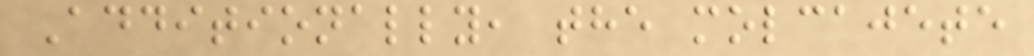Additionally, the molcajete
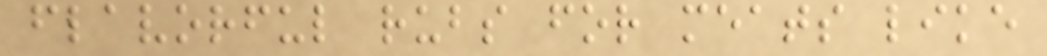flavorful rubs for meats like
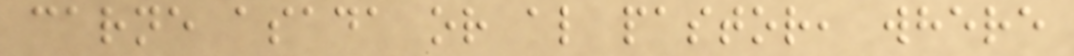carne asada or al pastor, where
